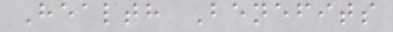Health Benefits
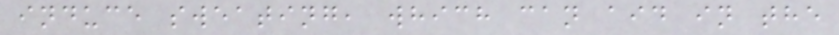induce sweating, which can aid in the
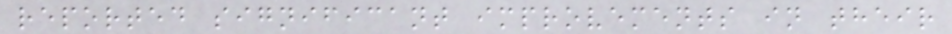reported significant improvements in their
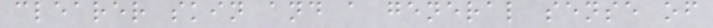clearer skin and a general sense of
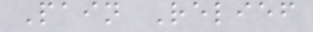Pain Relief
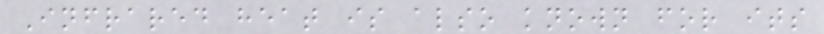Infrared heat is also known for its
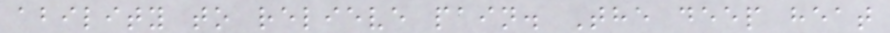ability to relieve pain. The deep heat
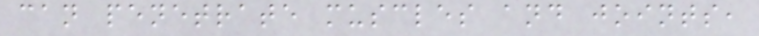can penetrate muscles and joints,
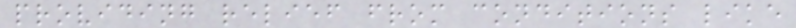providing relief from conditions like
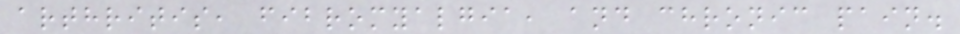arthritis, fibromyalgia, and chronic pain.
